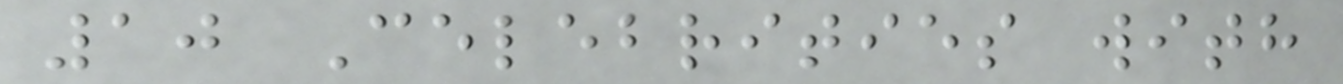10 Celebrities with
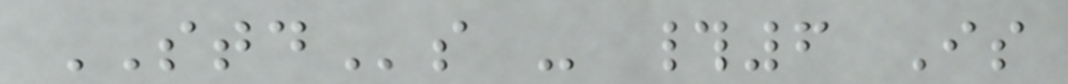STDs - #6 Is
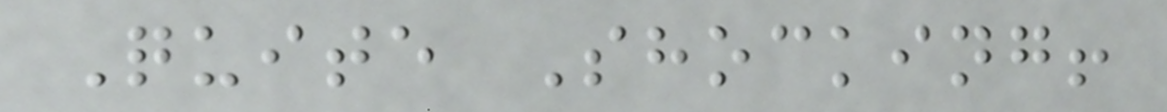Quite Shocking!
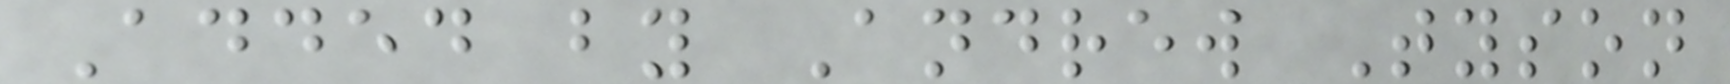Added by Andrew Tyson
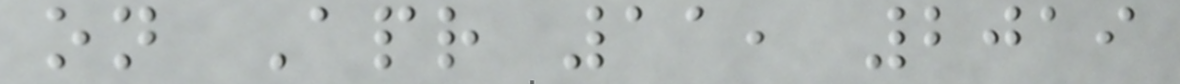on Apr 11, 2019
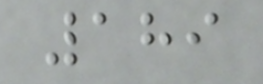189
